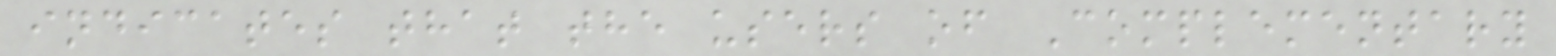indicates that the users of Complementary
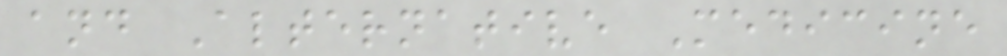and Alternative Medicine
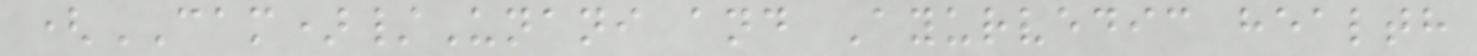(CAM)/Unani and Ayurvedic health
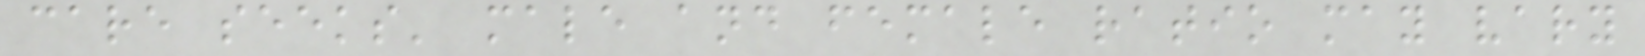care seeks' male and female ratio may vary
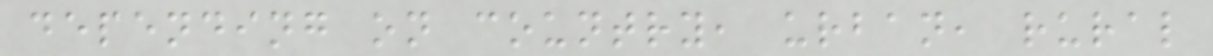depending on country, urban, rural
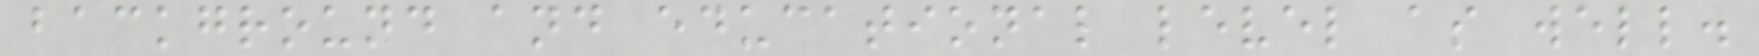background and educational level as well.
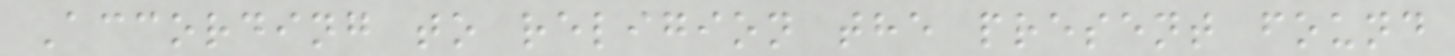According to religion the present found
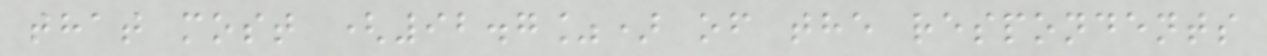that most (92.7%) of the respondents
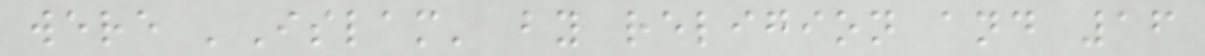were 'Islam' by religion and 16
